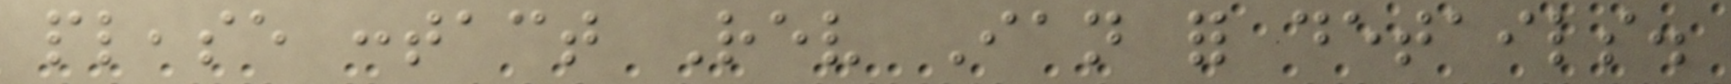please contact Rev Ian for details.
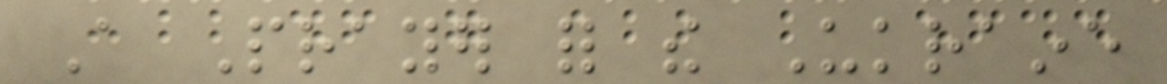A Prayer for the Ukraine
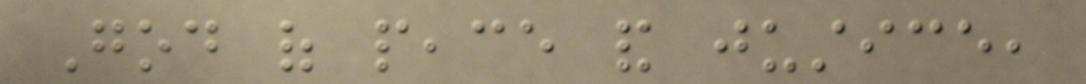God of peace and justice,
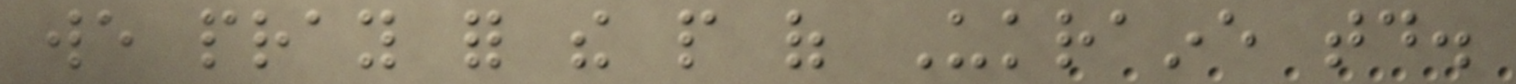we pray for the people of Ukraine today.
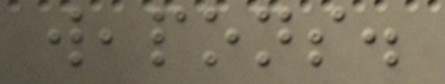weapons.
